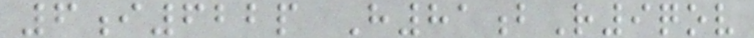6i622p H81bR9qov
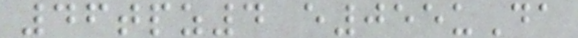46tpz4 e055uDa
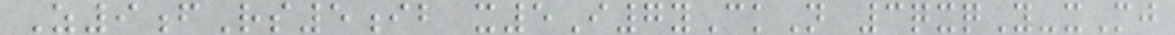Z9fRs5ib x5I7yCkN 3qxqY-xMj
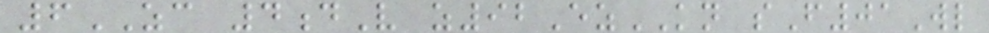6ZC 4dV z92EzKN sF01Wl
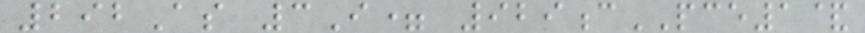292As 3I= 929cPCE1&
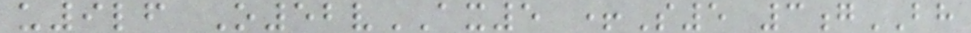u9lf O52vAX5 +S5 3gBH
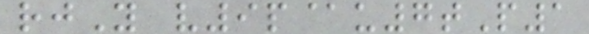rjY v9p@u7tP1
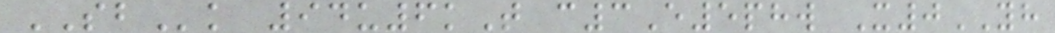SBk 94u6kT c3E5phw X0YH
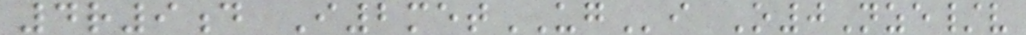4r9d I2metUGi O0Nze/v
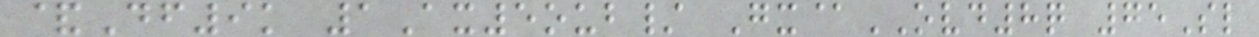&Df9k 1Ax5oub/ Gx@OVD8q 75Sl
